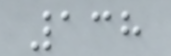138
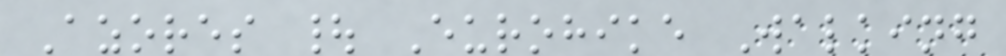Azores | Eurohike Walking
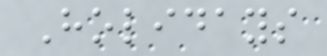Holidays
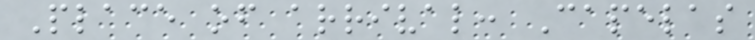Place of arrival: Capelas
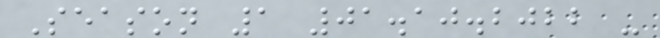Season 1 01.10.2022 -
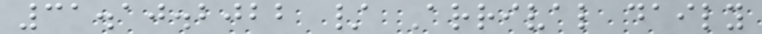31.10.2022 / Arrival daily
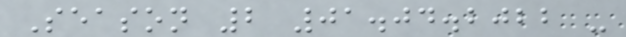Season 2 01.04.2022 -
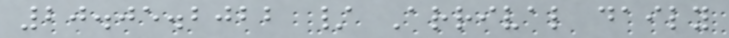20.05.2022 / Arrival daily
